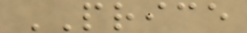PRICE
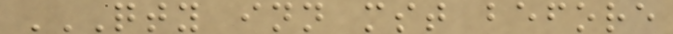QTY INN MST BEFORE
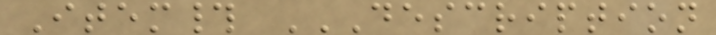Item# DESCRIPTION
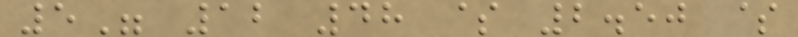5" 12 48 $ 2.50 $
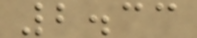2.33
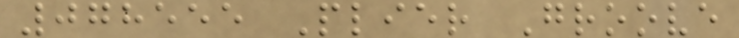078555 Plier Groove
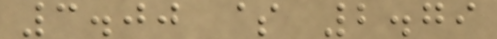3.00 $ 2.79
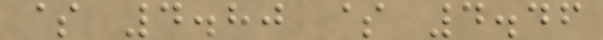$ 4.80 $ 4.46
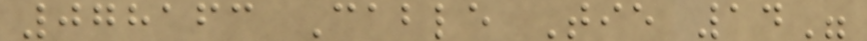078163 Cable Tie 14"
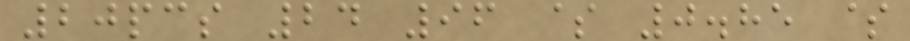20pcs 24 96 $ 0.85 $
